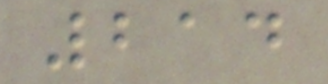214
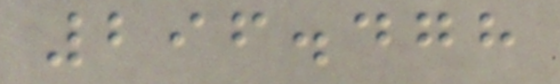296.478
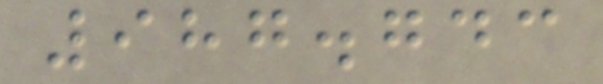987.743
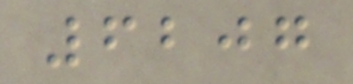6207
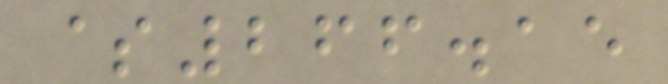$266.15
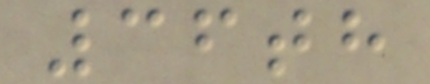36th
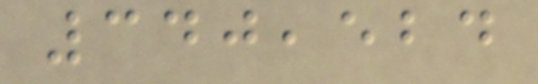340,524
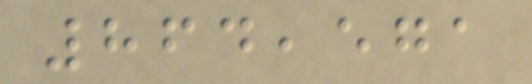864,571
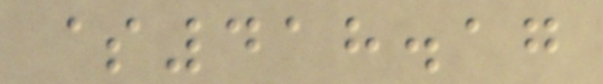$418.17
